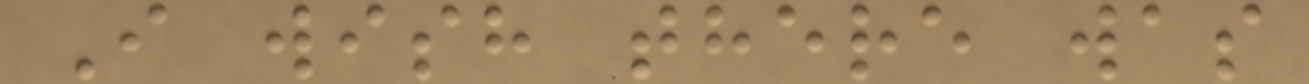I wish there was
